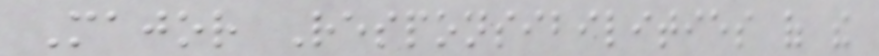Major Responsibilities of the
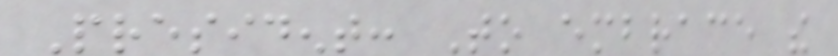President: To embrace the
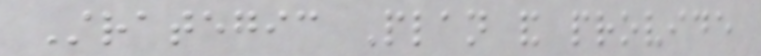Strategic Plan and provide
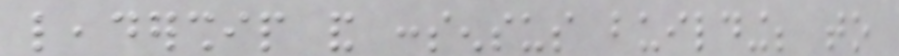leadership and consensus building; to
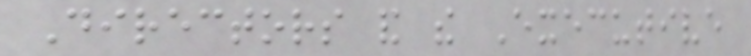Directors and the Executive
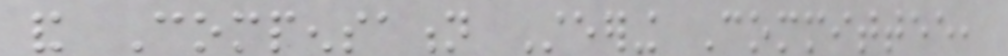and Compensation Steering Committee,
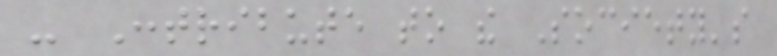- Contribute to the Society's
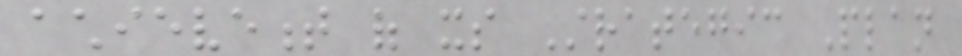achievement of its Strategic Plan
